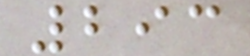293
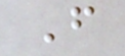F
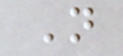N
